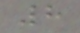8
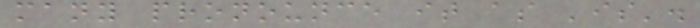many pronounce it as 'is'.
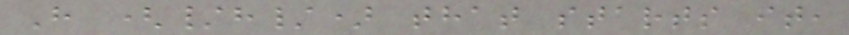H (/h/) that starts it,
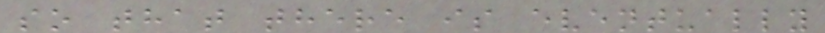so that there is eventually
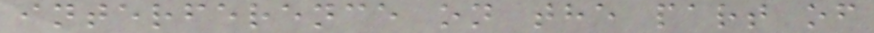interference on the part of
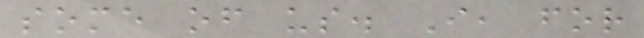some of us. I, for
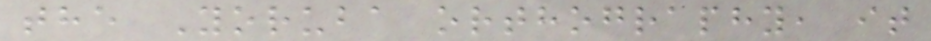the Yoruba orthography, it
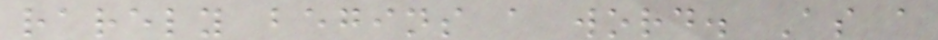rarely begins a word. As a
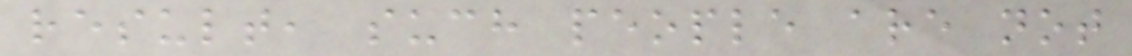result, such people are not
